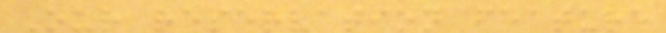Our reservation feature
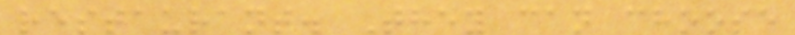restaurant. They can choose
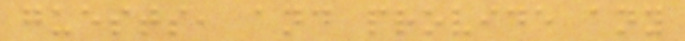guests, and provide any
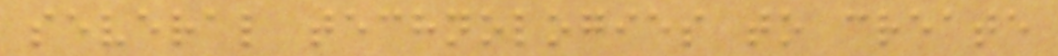several technologies to create
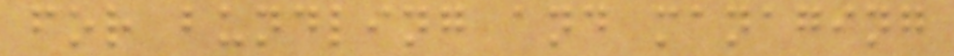for bundling and managing
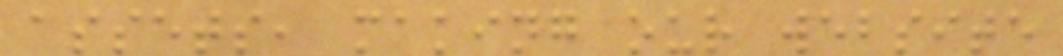assets, making our website
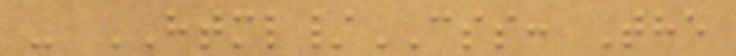- HTML/CSS: The
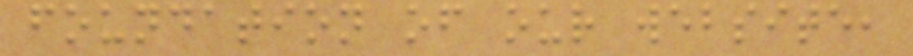foundation of our website,
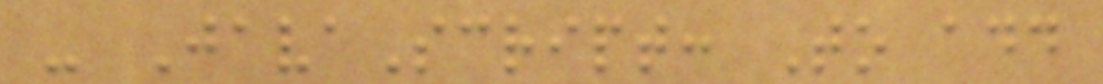- JavaScript: To add
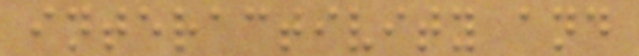interactivity and
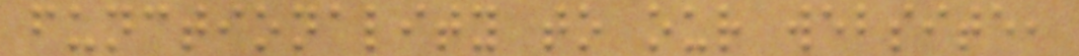functionality to our website,
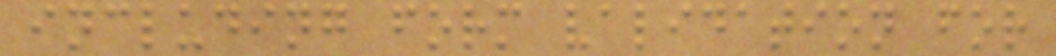including form validation for
